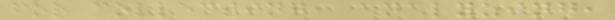for collecting, analyzing,
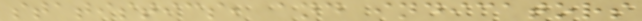statistics, and indicators
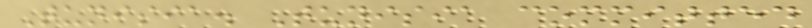Tunisia. Tunisia committed
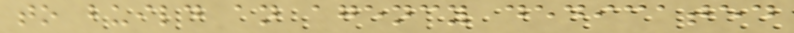to build an agency dedicated
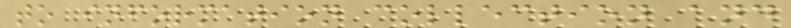to information collection and
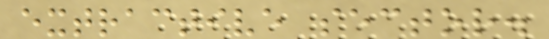extractive sector.
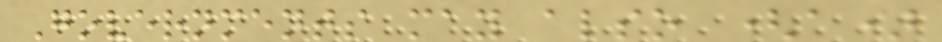Governments may also (a)
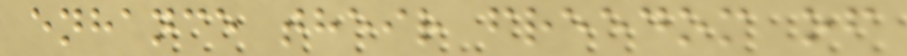enhance their freedom of
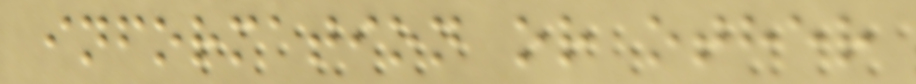information or other
